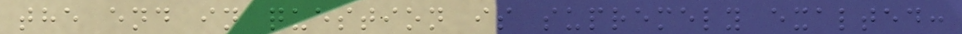the end in question is supremely exalted:
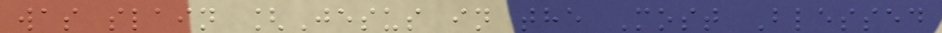was slain [Jesus in the Most Blessed
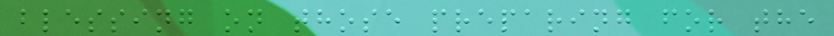blessing on those preparing for the
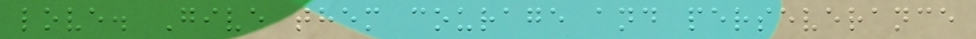love. Give them courage and perseverance
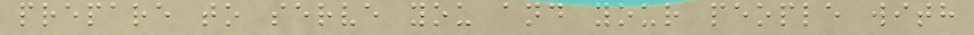prepare to serve you and your people with
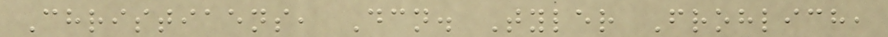Christiaens, Dcn. Tyler Frohlich,
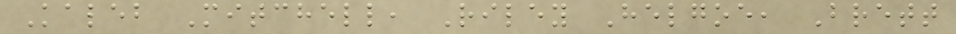Kaleb Mitchell, Riley Helgoe, Brett
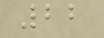22
